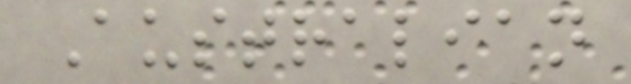Australian
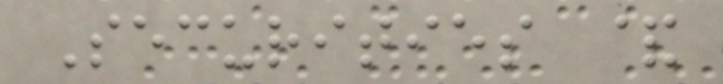Securities &
